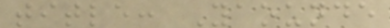title: Yaounde
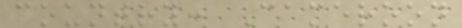country: Cameroon
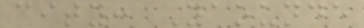city: Yaounde
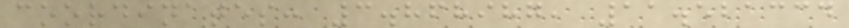coordinates: 3.868987, 11.521334
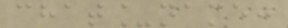chat_name:
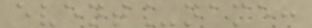event_name:
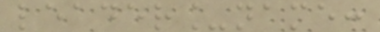leader_name:
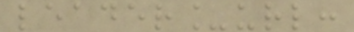leader_url:
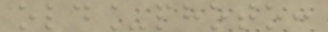old_photo:
